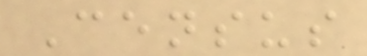Census
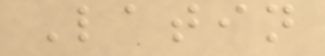Latin
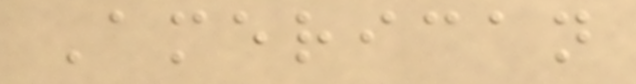American
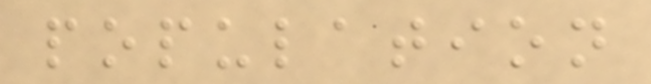population
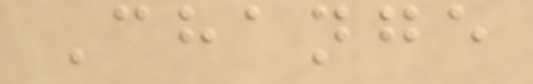Change
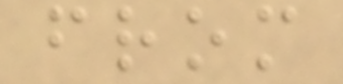from
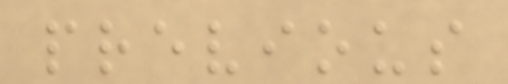previous
